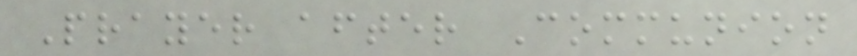Prayer after Communion
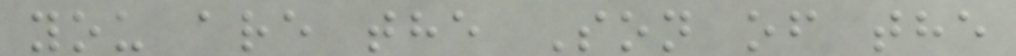you are the Son of the
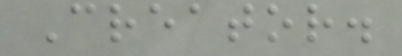Creator.
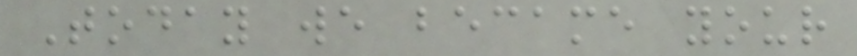Today we became your
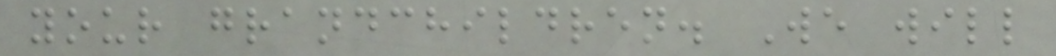your grandchildren. We will
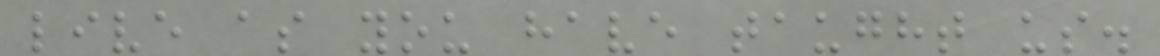live as you have taught us.
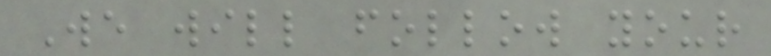We will follow your
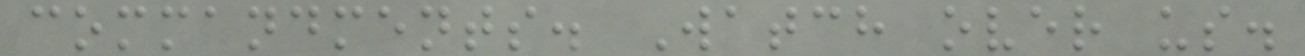commandments. Watch over us.
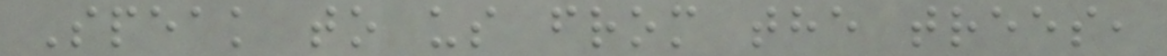Speak to us from the trees,
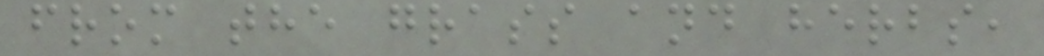from the grass and herbs,
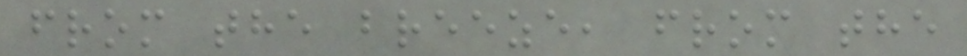from the breeze, from the
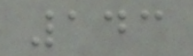143
